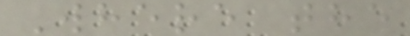Where the
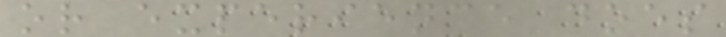or experience does
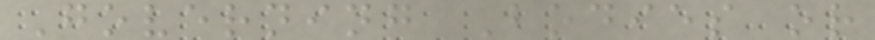Governing Bodies or
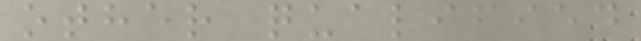other qualified
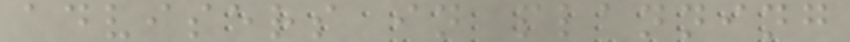advisers in planning
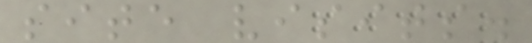site visits.
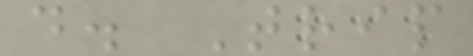d. Trip
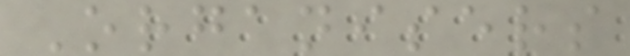Organisers
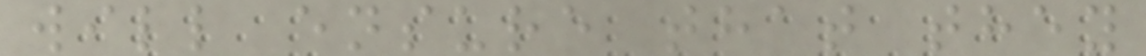will ensure that they
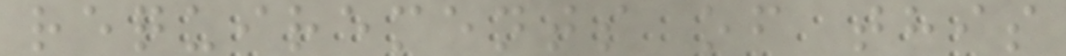requirements of this
